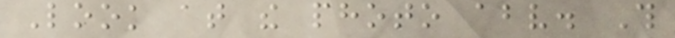Look at the photo above. This
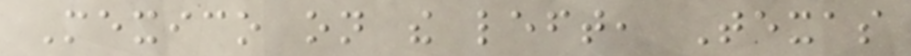Mexico on the left, Texas
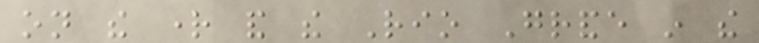on the right and the Rio Grande in the
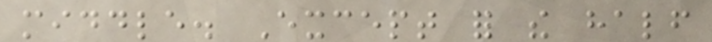middle. Except for the half
